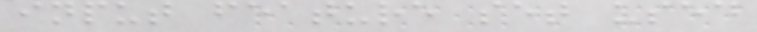input feature set used
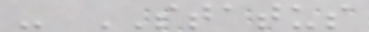- STATUS
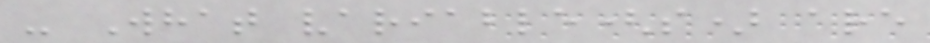- What variable(s) are
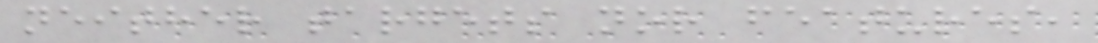neither targets nor features,
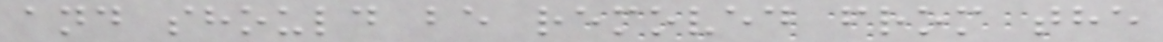and should be removed from the
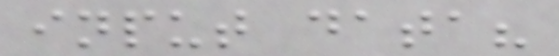input data?
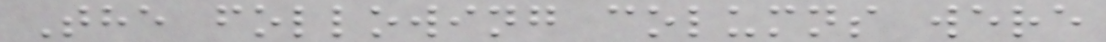The following columns were
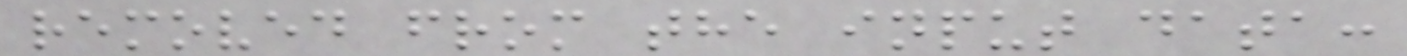removed from the input data:
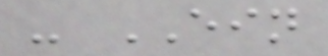- EIN
